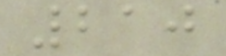210
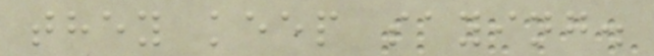they keep saying.
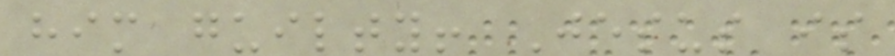him guilty! Jesus is
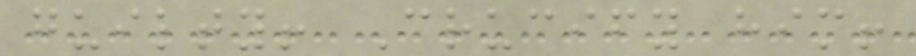guilty! Crucify him!
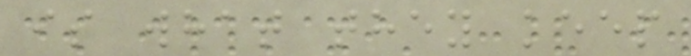is what they keep
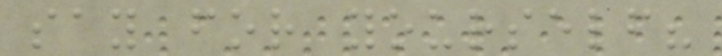say for yourself?
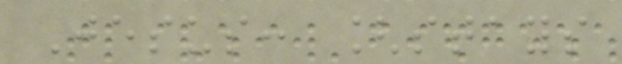Jesus: [stays
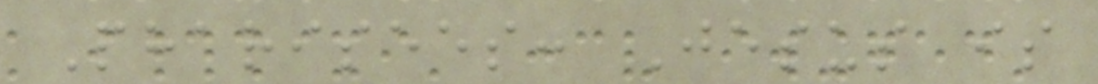Pharisees: Jesus is
